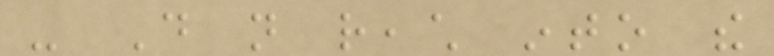- Do not reach into the
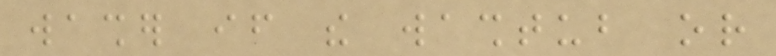washer if the washtub or
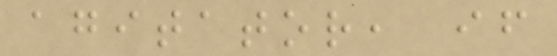agitator, if
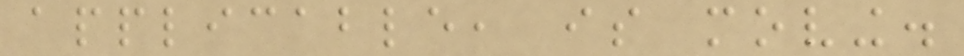applicable, is moving.
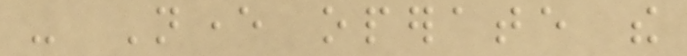- Never operate the
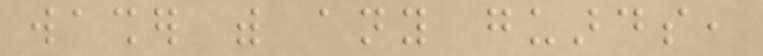washer with any guards,
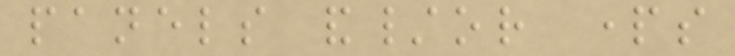panels and/or parts
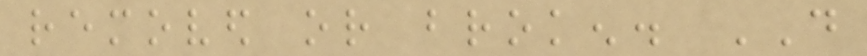removed or broken. DO
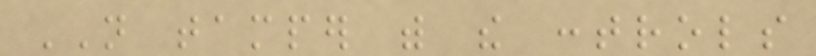NOT tamper with the controls
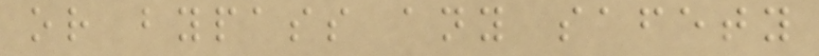or bypass any safety
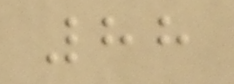88
